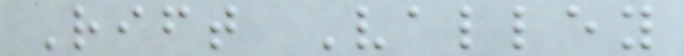Rift Valley
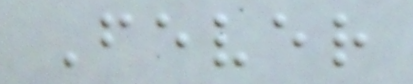Fever
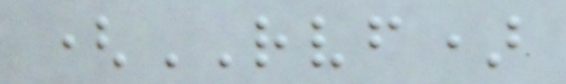(RVF)
